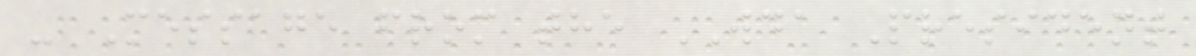- Message from the WDA President
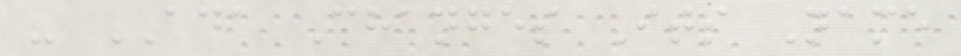- ADA Changes Its Name
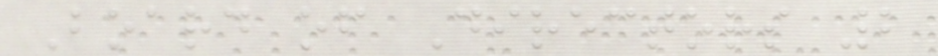Board of Directors 2
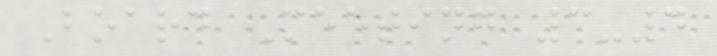Board Meeting 3-4
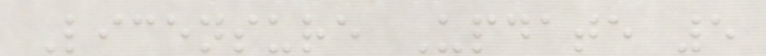Licensure Update 5
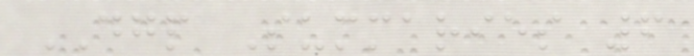DGP Summaries 6
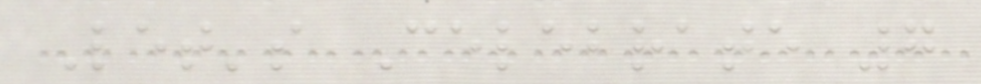Let's Celebrate 7
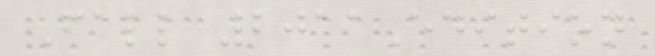Fall 2011Edition
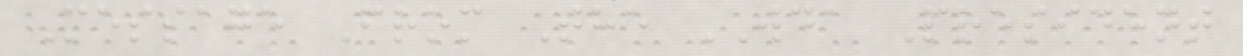Message From The WDA President
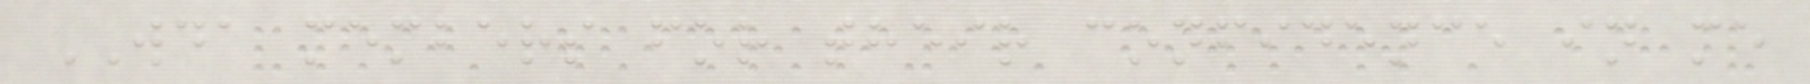WDA members for their confidence in me
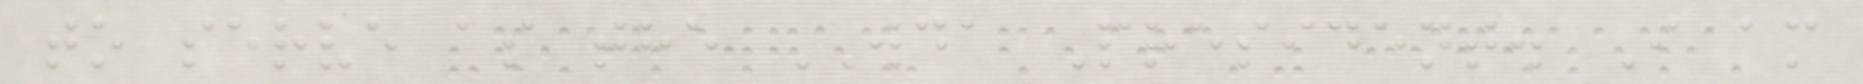to serve as the WDA President. I am
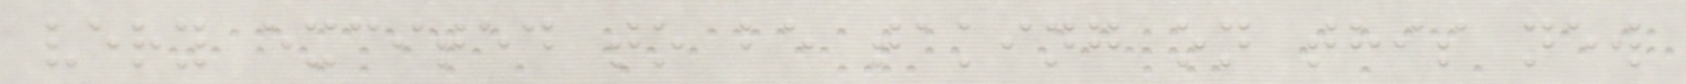very excited to be taking on this new
